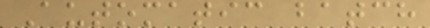Automatic batch
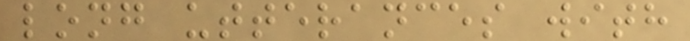long utterances with
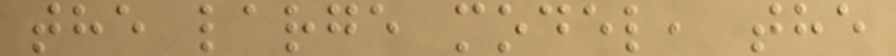the large model, the
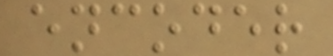encoder
